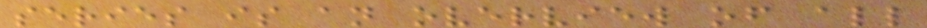series is an overview of all
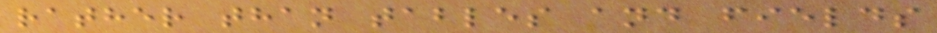rather than tables and fields
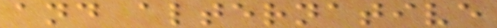and alternative
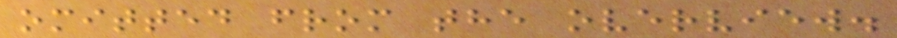omitted from the overview.
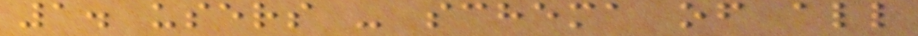1. users - schema of all
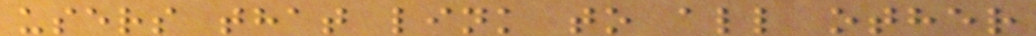users that link to all other
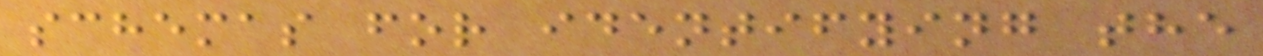schemas for identifying the
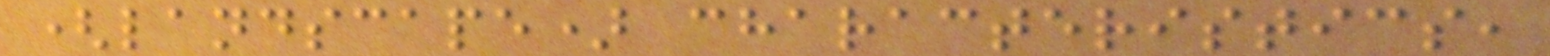(landscape) characteristics,
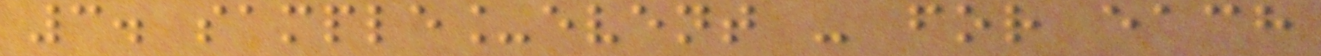3. sample_event - for each
